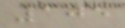105
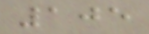105
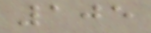105
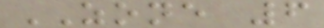ZONE 6
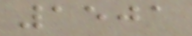1501
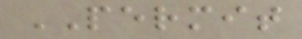PERMIT
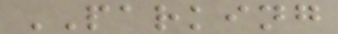PARKING
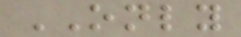ONLY
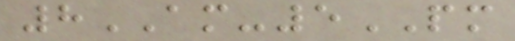8AM-5PM
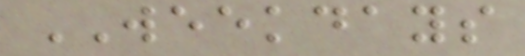WEEKDAYS
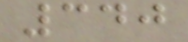340
